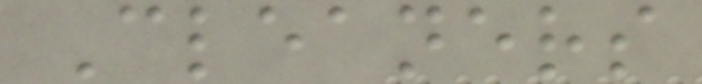Cleaners
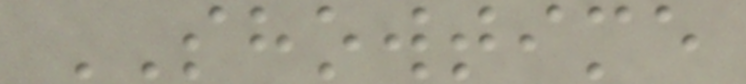SHOWTIME
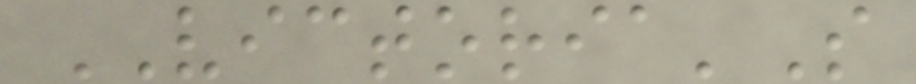VICTORIA'S
